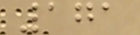171
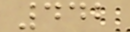442
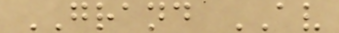GRAND AV
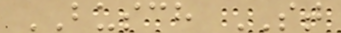BUSCH ST
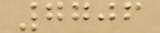7706
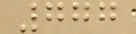777
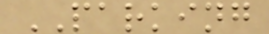PARKING
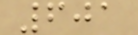601
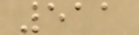511
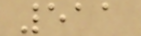511
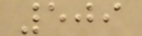509
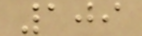109
